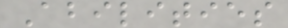Abilities
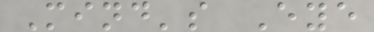Mind's Eye
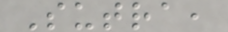Sutra,
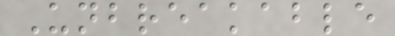Unbreakable
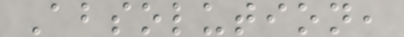Absolution,
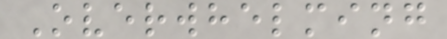Overwhelming
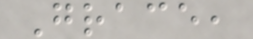Grace,
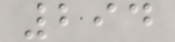294
